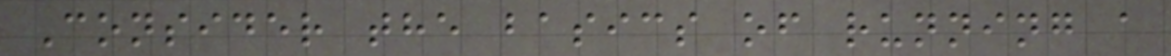Consider the basics of running a
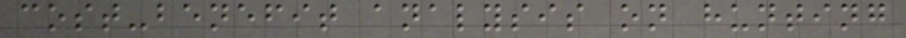cost-benefit analysis on hunting
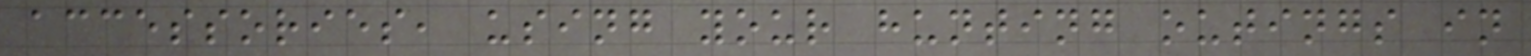accessories, using your hunting outings in
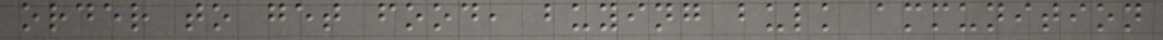order to get food, buying bulk ammunition
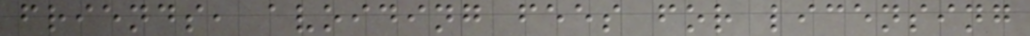friends, avoiding fees for licensing
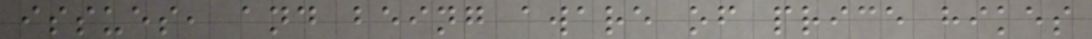issues, and being aware of price hikes
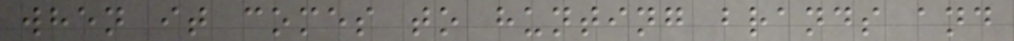when it comes to hunting brands and
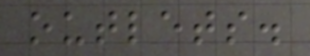outlets.
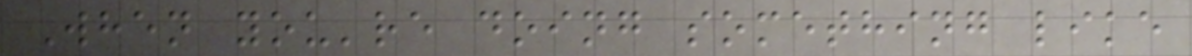When you're doing something like
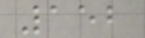152
